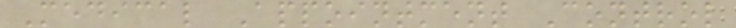Medical Appointment Control
